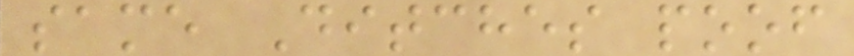same Ditches poof
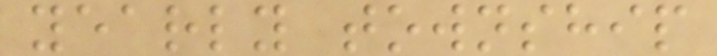yearly township
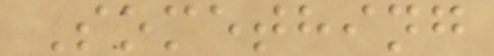Something
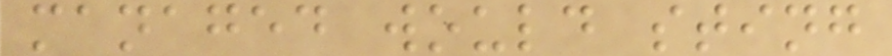managed would sting
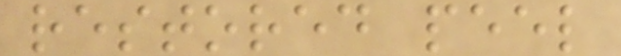restored peel
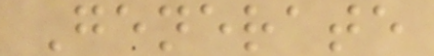Generate
